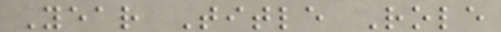Year Title Role
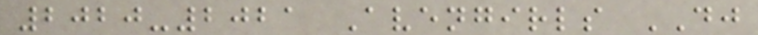2020-2021 Avengirls DJ
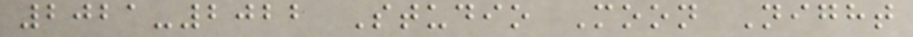2021-2022 Studio Moon Night
